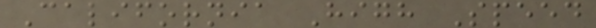California High Speed
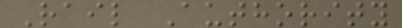Rail Authority
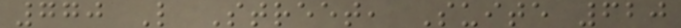770 L Street, Suite 620
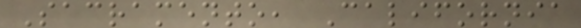Sacramento, California
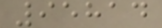95814
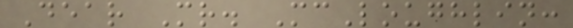Dear Mr. McLoughlin:
